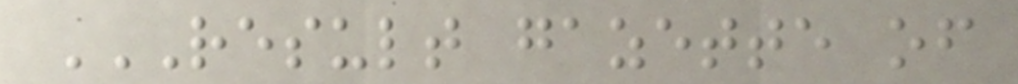RESULT GAZETTE OF
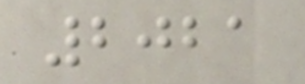2021
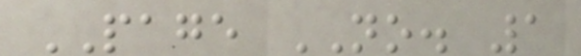PAGE NO. 1
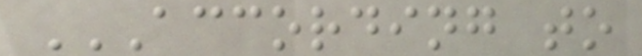ACCORDING TO
